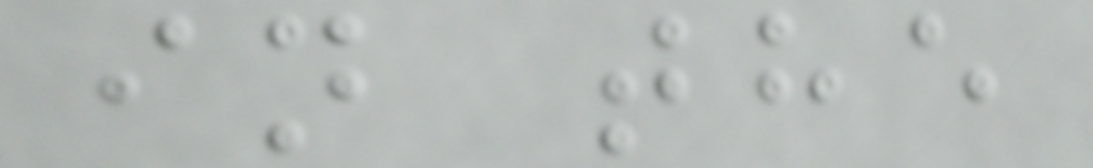in the
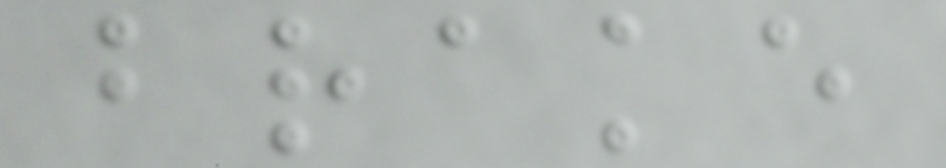brake
